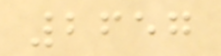2657
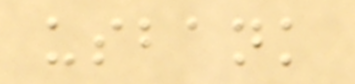usbank
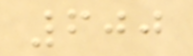600
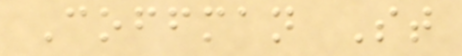Coffman St
